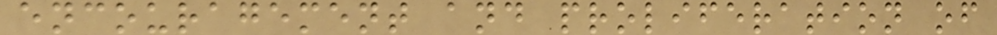encouragement and proliferation of
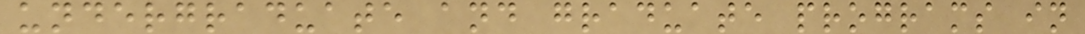undergraduate and graduate programs in
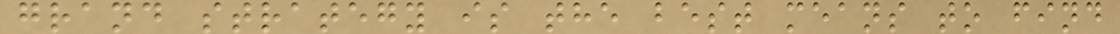grand strategy is the best means to find
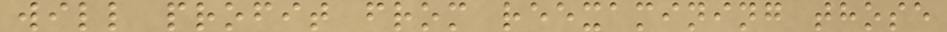will profit from reexamining those
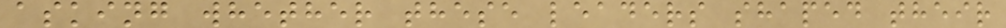asking whether these leaders shaped their
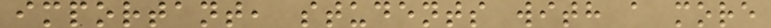important, students with a more
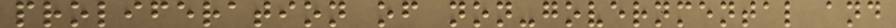proliferation of non-governmental and
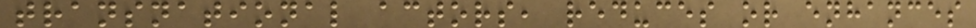transnational actors, reduces or enhances
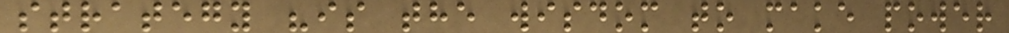strategy "is the wisdom to make power
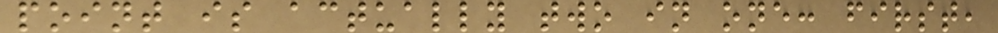point is actually two in one: first,
